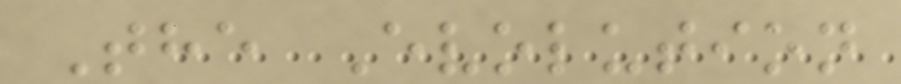The Evolution
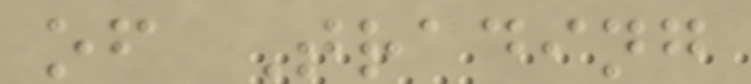of Trading
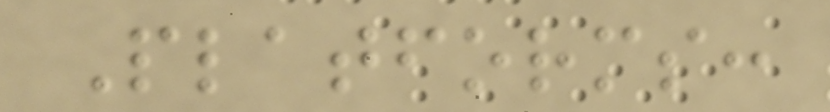Platforms:
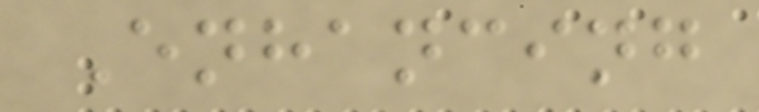Enhancing
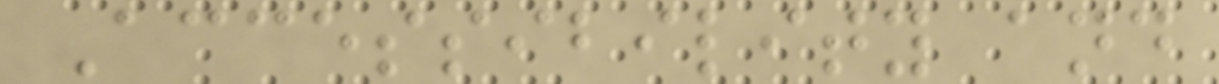Accessibility and
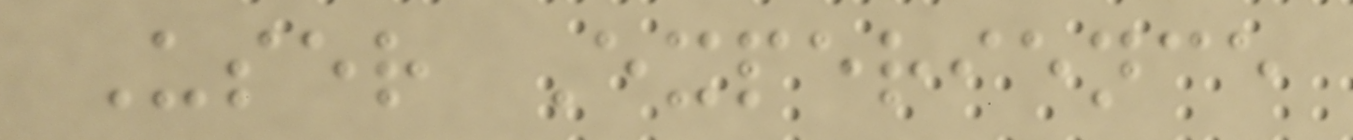User Experience
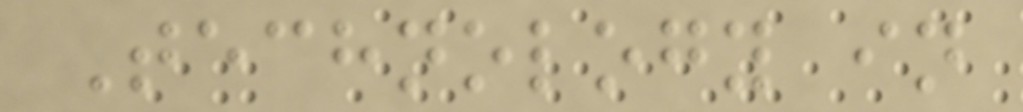Technology in
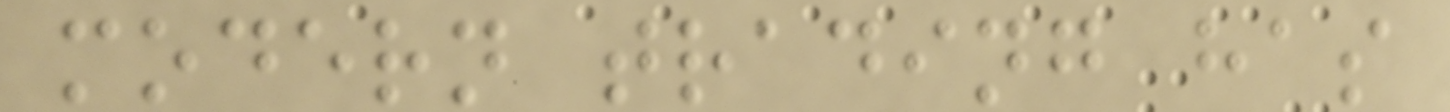modern trading has
